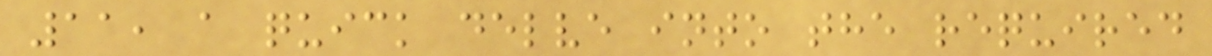11, a quick delve into the required
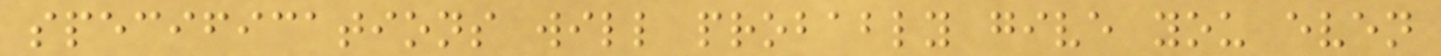specifications will probably give you even
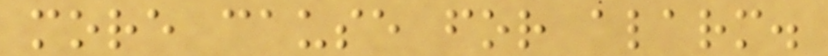more cause for alarm.
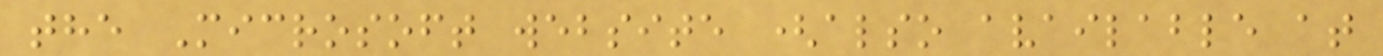the Microsoft website (also available at
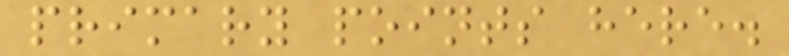primary points here.
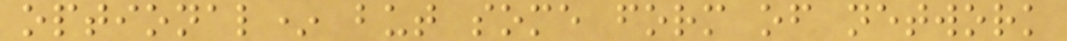optional* but some form of network
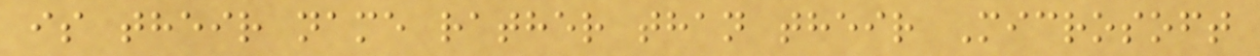is their name rather than their Microsoft
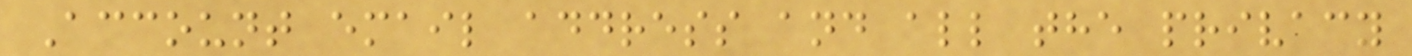Account email address and all the privacy
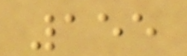155
